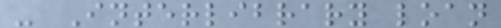- Interlibrary loan
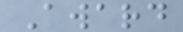Award
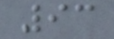93
